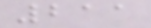211
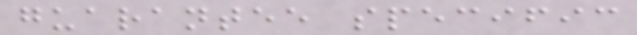guarantee specific
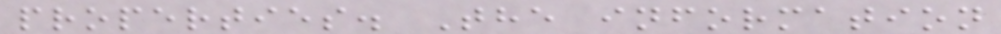properties. The information
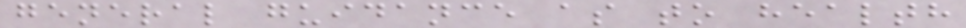general guidance as to health
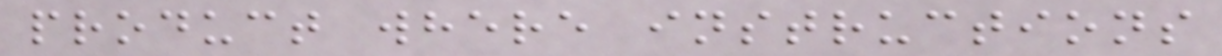product where instructions
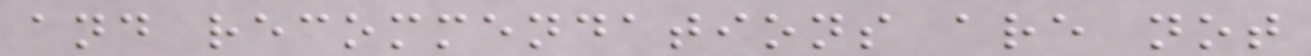and recommendations are not
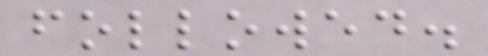followed.
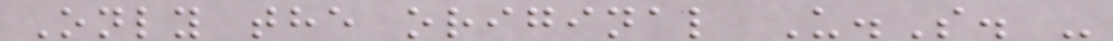Only the original U.S. -
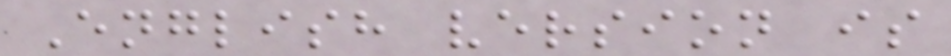English version is
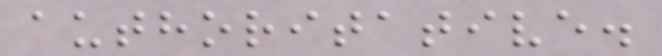authoritative.
